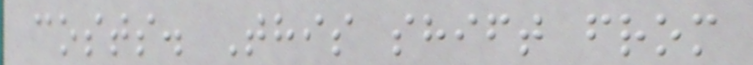costs. This shift from
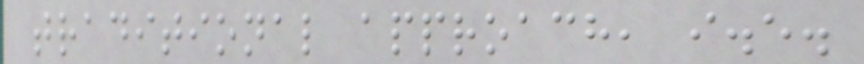traditional approach, i.e.
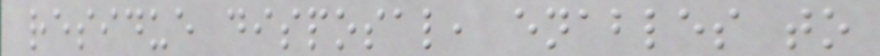residue disposal, enables to
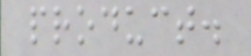product.
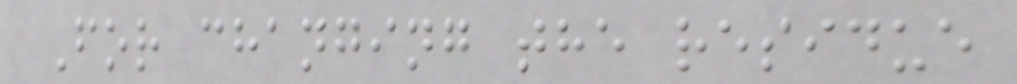For changing the residue
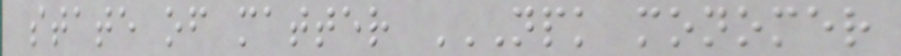state of matter NPK MONOMER
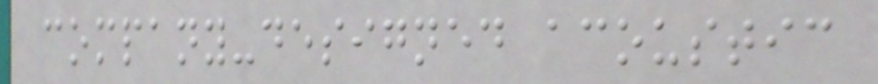company-designed acoustic
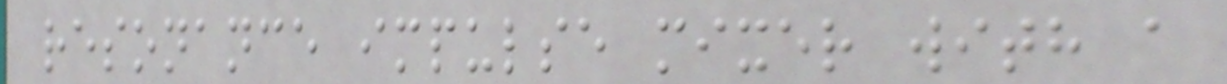resonance impulse mixer with a
